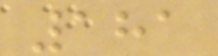181
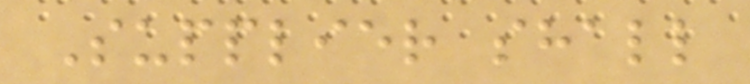Supplier shall
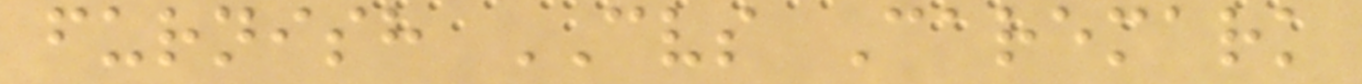furnish CVS Caremark
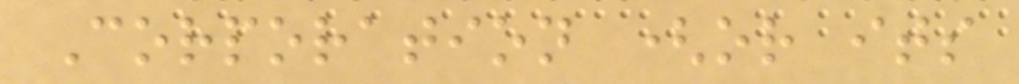Corporation (or its
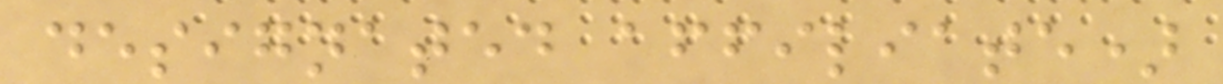designated affiliate)
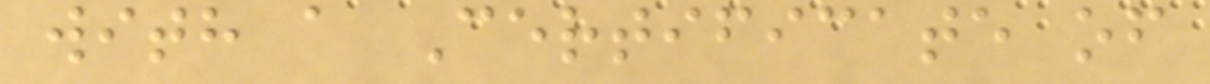with a Certificate of
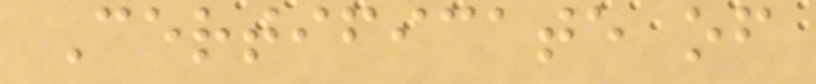Certificate of
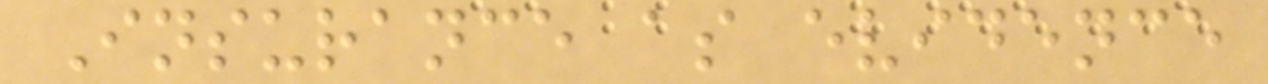Insurance as evidence
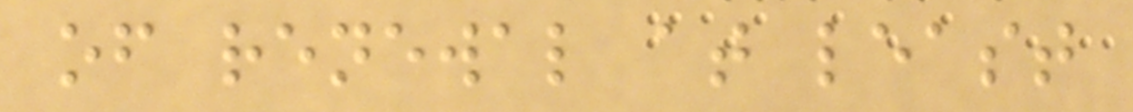of renewal at least
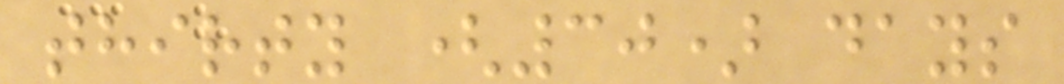thirty (30) days
